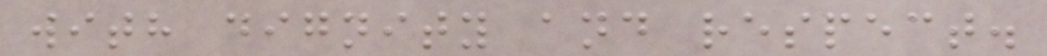with dignity and respect.
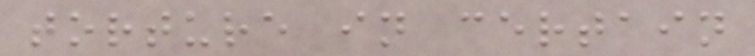torture in certain
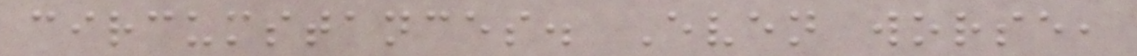circumstances. Even worse,
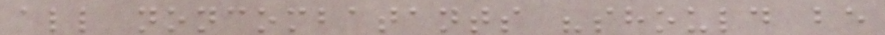all noncombatants "should be
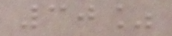30%
